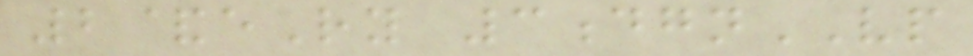2&eRy 3dgnVP
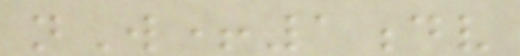nW+1dv
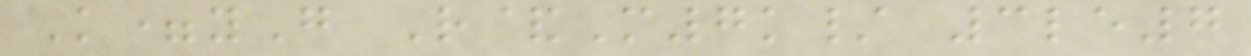K=yG R&M7k/ 3le7
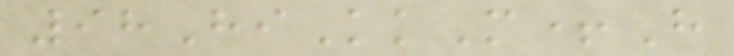98HiKkM+H
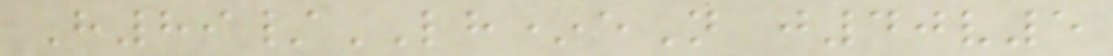H89/LH*eN j40v5
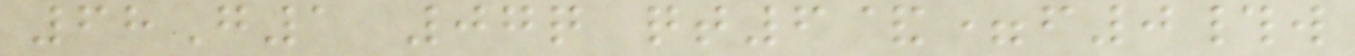68G1 07q qt6&=f0#w
